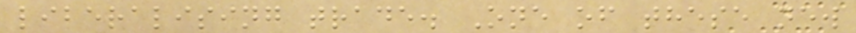liberalising trade. One of these new
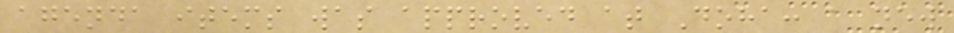agenda items was approved at Doha: a new
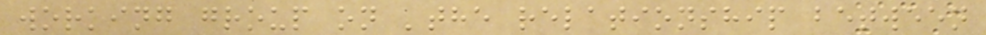working group on 'the relationship between
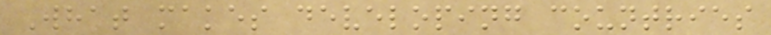What makes developing countries
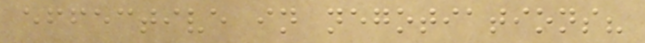effective in negotiations?
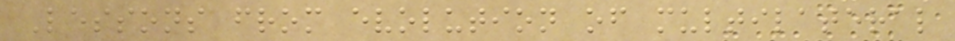Lessons from evolution of multilateral
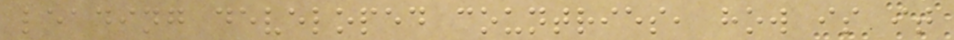leading developed countries, how is it
